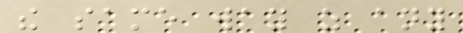the same way as any
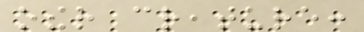other creature:
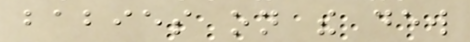babies on the dew
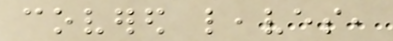covered leaves,
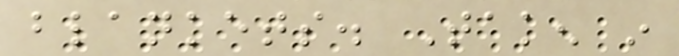blankets. Taken in
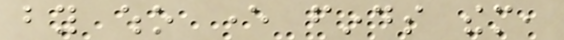by who ever finds them,
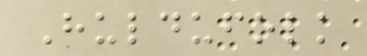Huldufolk
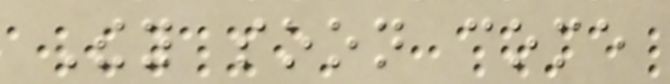They soon come
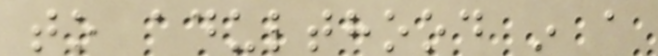to adulthood in a
